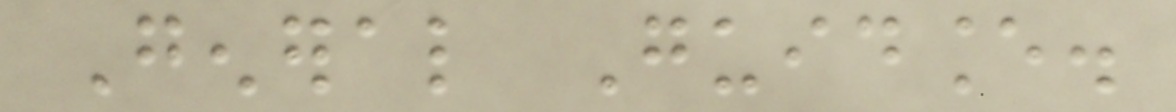General Guidance.
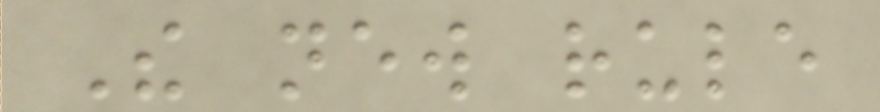The new rule
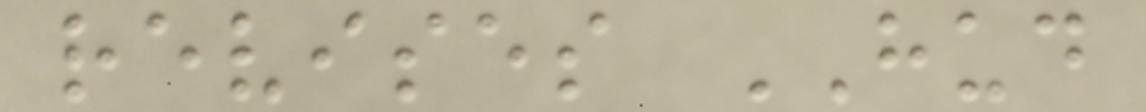revises HUD
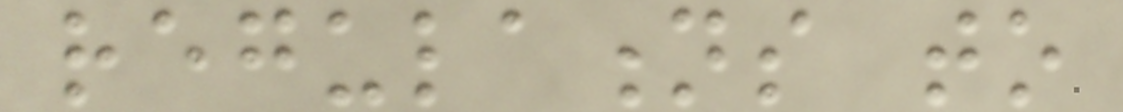regulations to
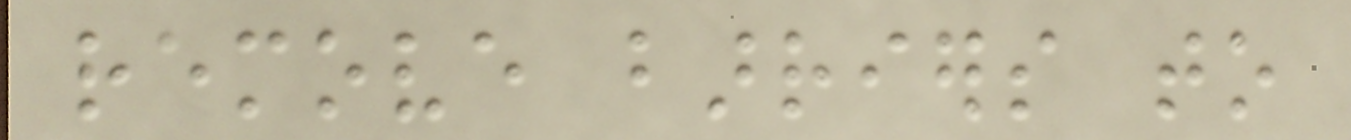remove barriers to
